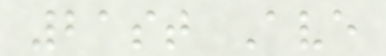21st Ave
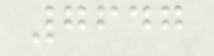7647
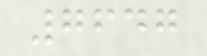7647
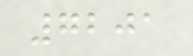7201
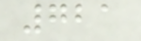721
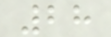28
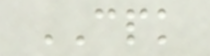CPK
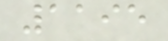1195
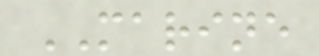MARINE
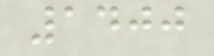1400
